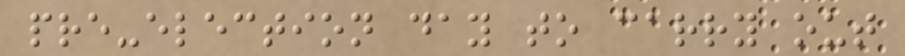pre-election day to carry out
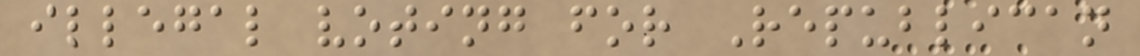illegal voting for Republican
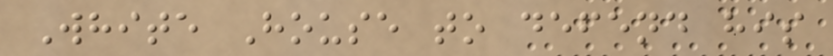White House to defend his
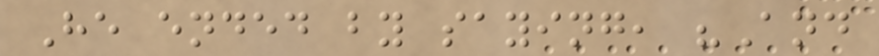He ended by saying, "And
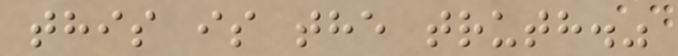this is the truth."
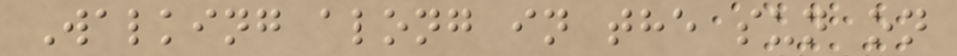Walking along in the sun on
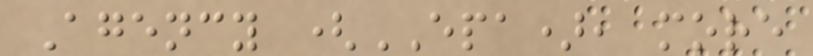Agency (EPA), more
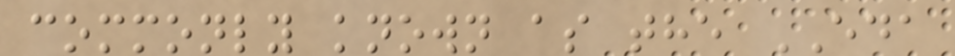commonly known as the EDA
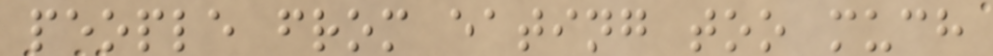people from eating too much
